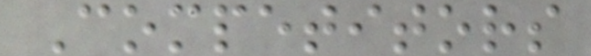Competitors
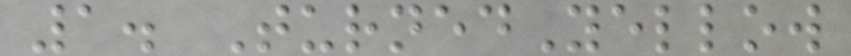1. TurnedYellow
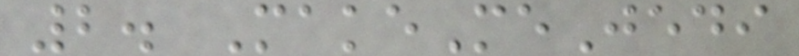2. MakeMeJedi
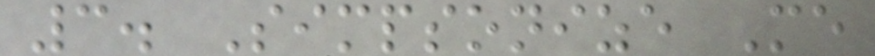3. Simpsonize Me
